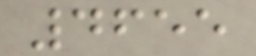4655
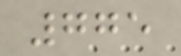775
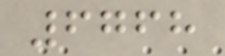6768
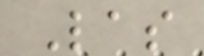Las
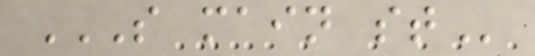S MAIN ST
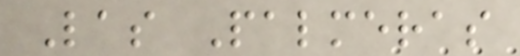Las Palmeras
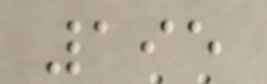195
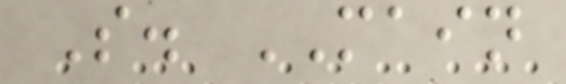S. MAIN
